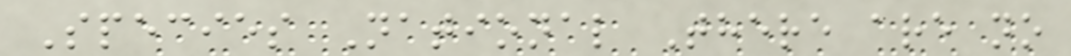Species National There are no
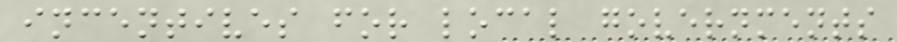incentives for local governments
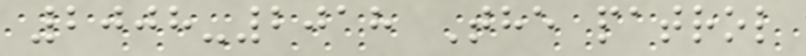2008-2018 The patrol
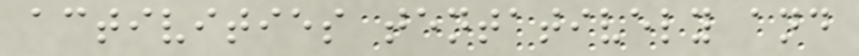activities tentatively and
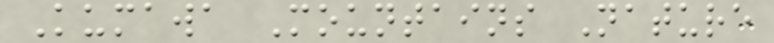Kumawa Mountains Nature
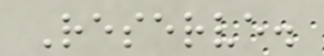Reserve.
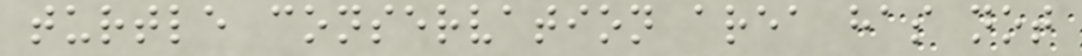turtle conservation area has not
